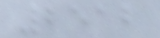2512
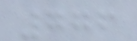776
